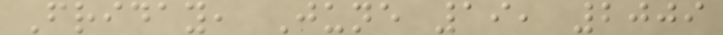Friday, June 19, 2009
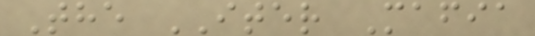The ITER Mafia
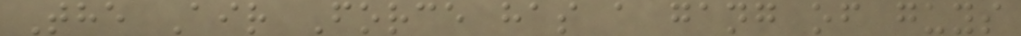The Air Force has a gang of guys
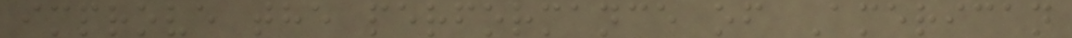improve the performance of American
